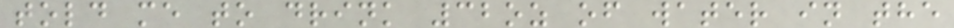told me to drink 32oz of water in the
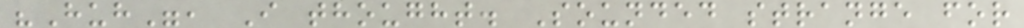"Huh", I thought. Sounded strange for
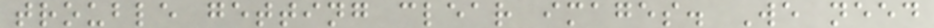trouble getting clear images. We need
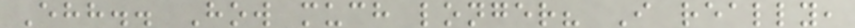Ehh.. How much longer? I really,
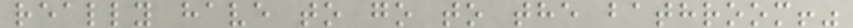really have to go to the bathroom!"
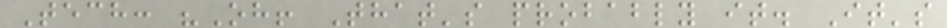Tech: "Oh! That's probably it. It's
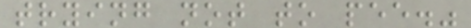trying not to pee."
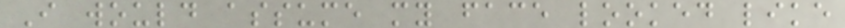I would assume my face looked like
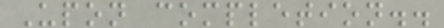Upon completion..
